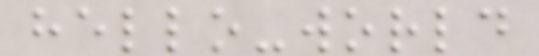hello-world
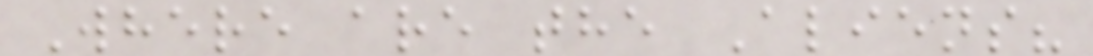Where are the Aliens?
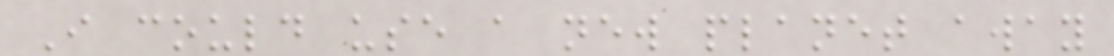I could use a new planet away
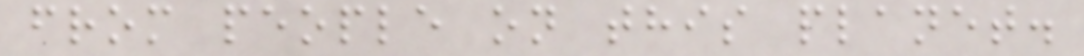from people on this planet.
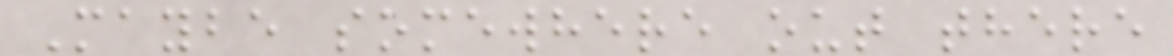Maybe somewhere out there
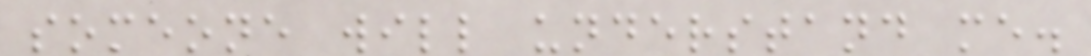someone will understand me.
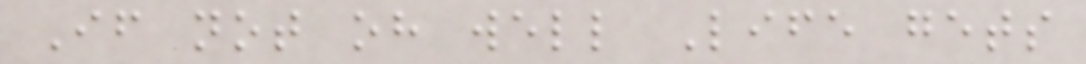If not oh well Life gets
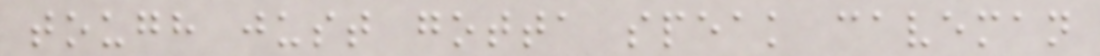tough just gotta speak caveman
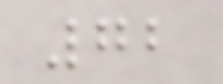72
